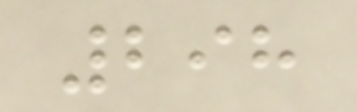298
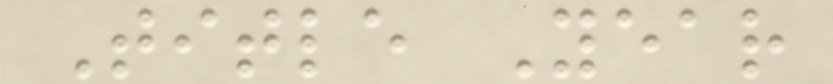Title Year
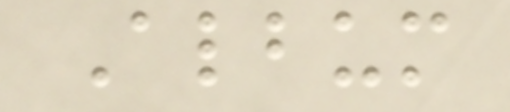Album
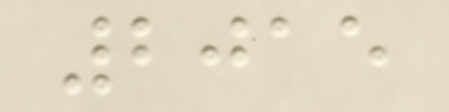2015
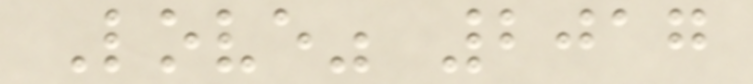Love" 2017
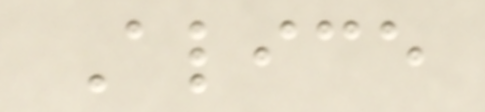Alice
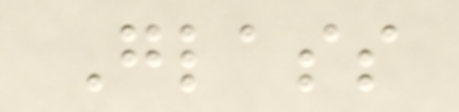Glass
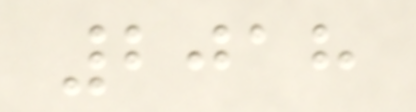2018
